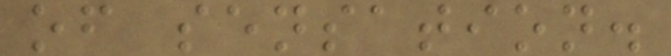of sensation.
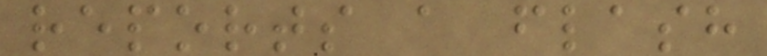reports a flash
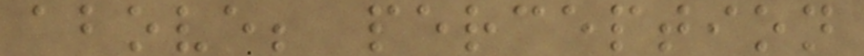above; perception
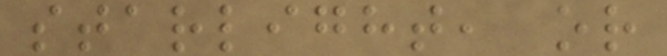starlight, or
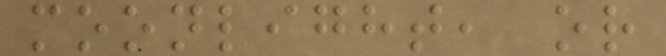moonlight, or
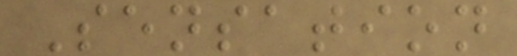Sensation
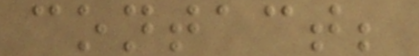contact;
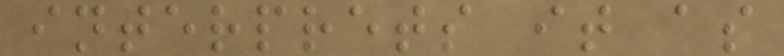interprets it as
